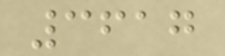3617
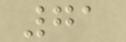71
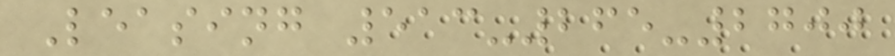Leasing 513-265-2700
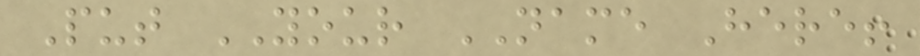Put YOUR NAME Here!
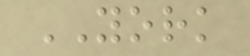YORK
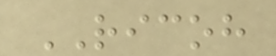RICOH
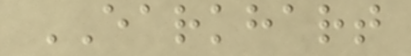EARKHART
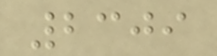2309
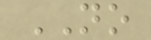NO
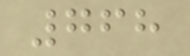768
